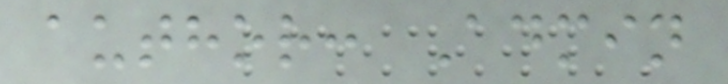author: Admin
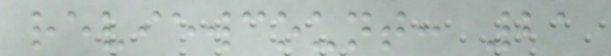reviewcount: 21
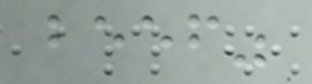beef"
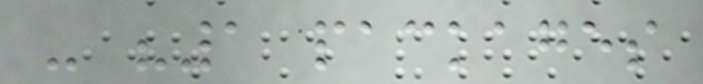- "1 packages
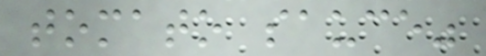tomato sauce"
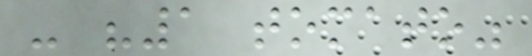- "1 tomato"
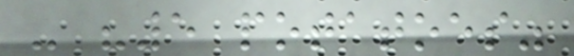- "5 potatoes"
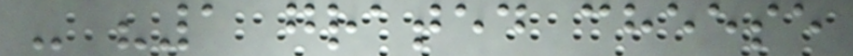- "1 grated cheese
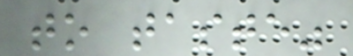to taste"
